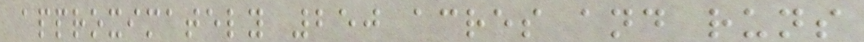approximately 250 acres and runs
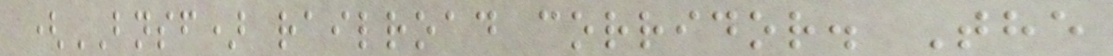(BNSF) railroad corridor. The
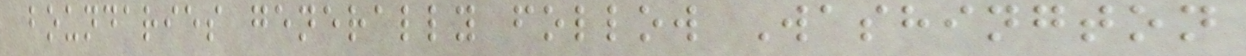boundaries generally follow Washington
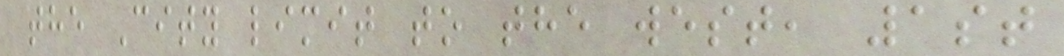the City limit to the west, 1st
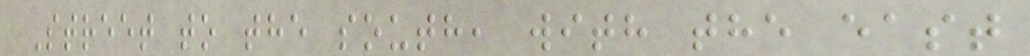Street to the south, with the east
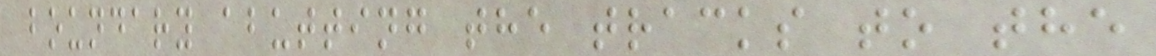boundary abutting the tracks to the
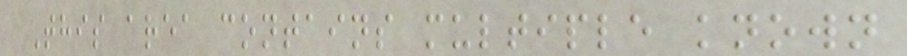This area contains multiple known
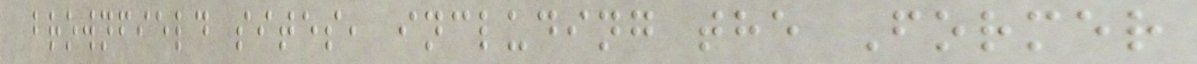brownfield sites, including the Former
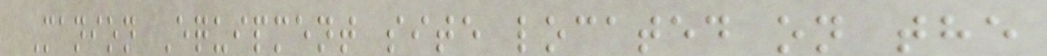Manion Equipment site located on the
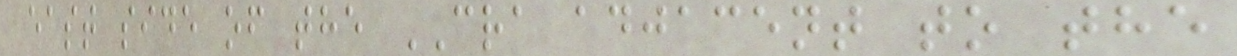east side of the CRA adjacent to the
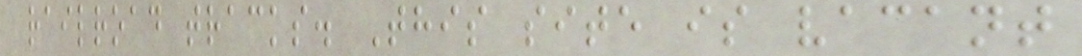railroad tracks. This site is vacant
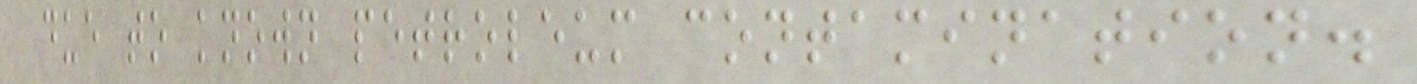due to known petroleum contamination.
